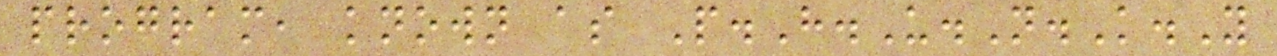program, known as P.H.U.N.K.Y
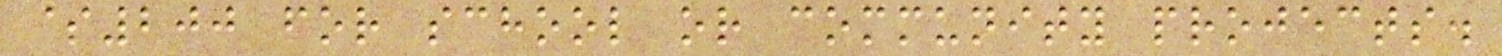$200 for school or community projects.
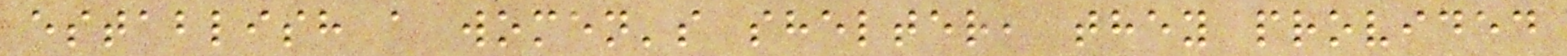establish a women's shelter, they provided
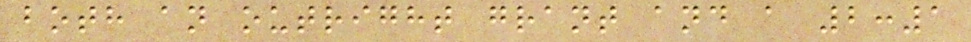both an outright grant and a 2:1
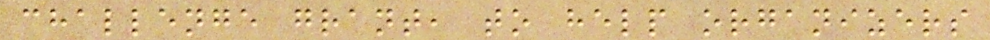challenge grant, to help organizers
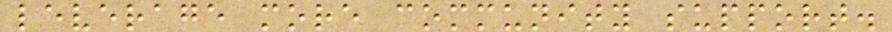leverage more community support.
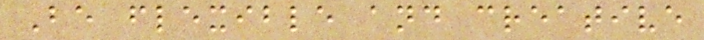Be flexible and creative
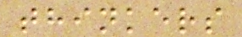thinkers
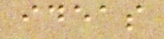ideas
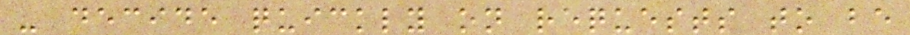- decide quickly on requests to be
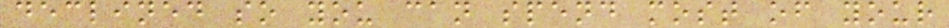declined so you can spend most of your
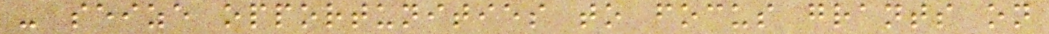- seize opportunities to focus grants on
